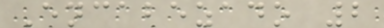Encabezado 2
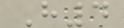H4
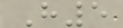H5
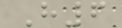H6
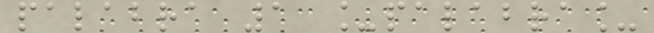palabra 1 _palabra_
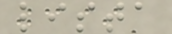lista
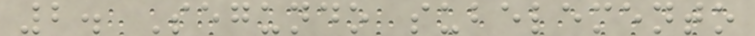2. Segundo subelemento
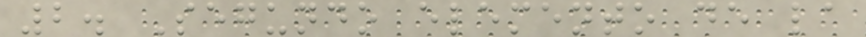2. Segundo elemento de la
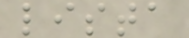lista
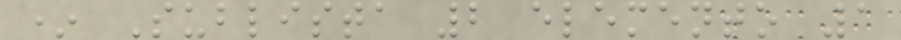* Sublista 2 elemento 1
